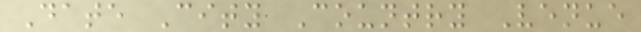Date City Country Venue
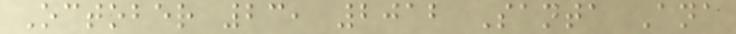October 23, 2012 Santa Ana
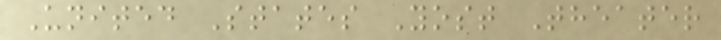United States Yost Theater
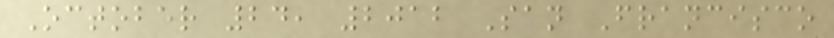October 24, 2012 San Francisco
